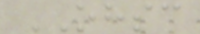OHSC
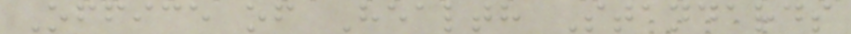Office of Health Standards
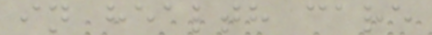in health care
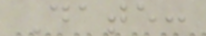Date:
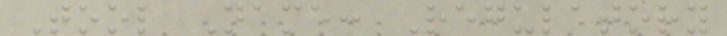Tool Name: Regulatory
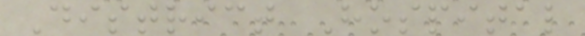District Hospital
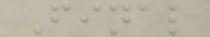Final
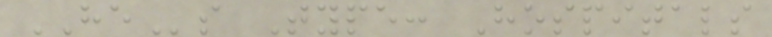HEs Type: Hospitals
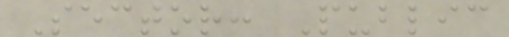Sector: Public
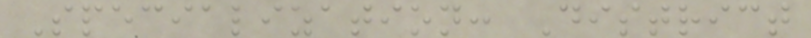Specialization: District
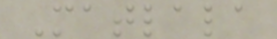Matlala
